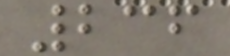236
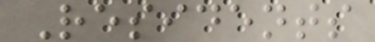Residents
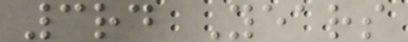3rd Years
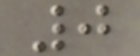0
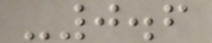-0.6
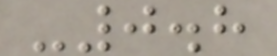-0.8
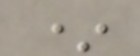*
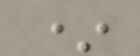*
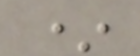*
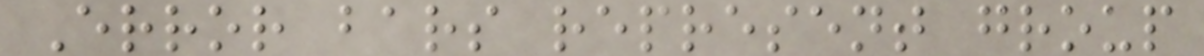Error bars represent group
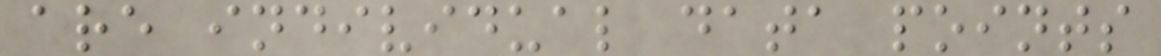are individual data points
